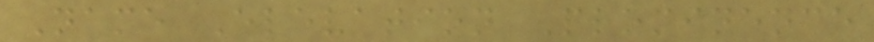Name Elevation Prominence
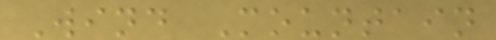Wind Mountain
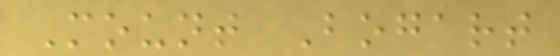Mount Bogart
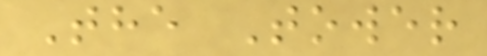The Tower
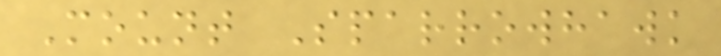Mount Sparrowhawk
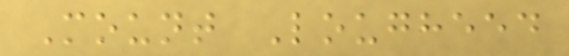Mount Lougheed
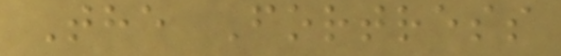The Fortress
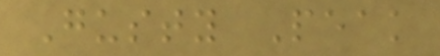Gusty Peak
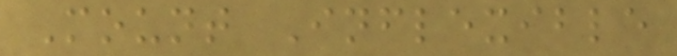Mount Inflexible
